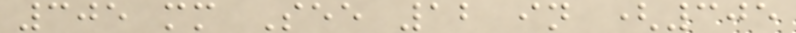305 mm See 12 in (305
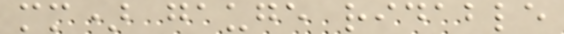mm) gauge ridable
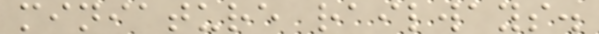miniature railways.
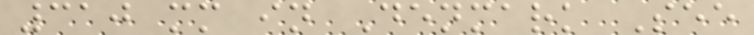310 mm in Denmark See
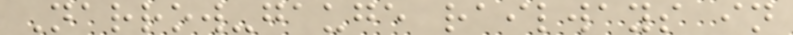Narrow-gauge railways in
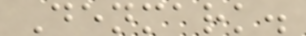Denmark.
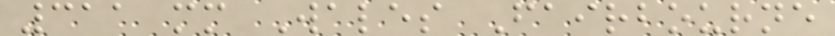311 mm Wales Fairbourne
